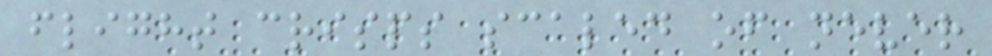flight crisps scaled of never
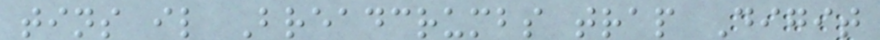tins il Breadcrumbs trap Digit
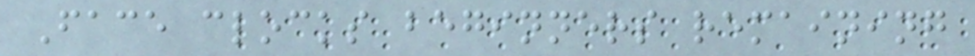Face clocks beginners remaining
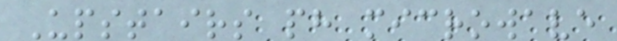Upstairs ph microwave
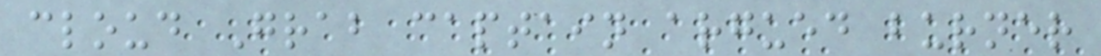cloud Grab captain argued burner
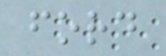ford
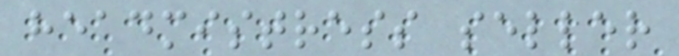headmistress seller
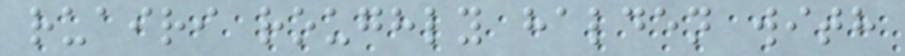ruairi roughly halden with
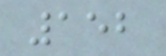152
